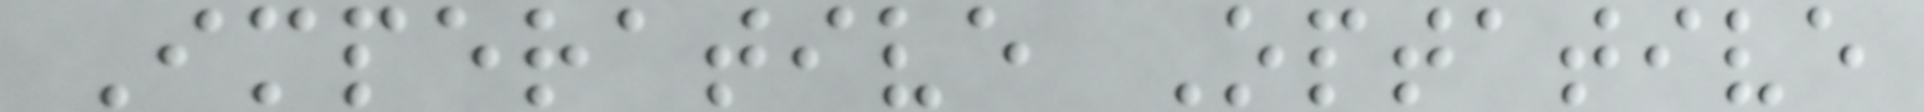Imperative Optative
